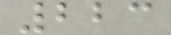223
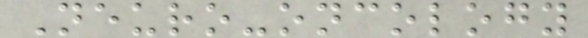Neuro-oncology
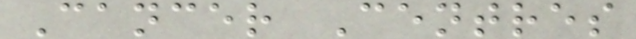Cancer Centres
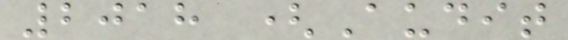2018 (Audit
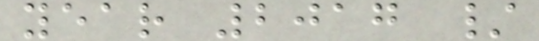year 2017 /
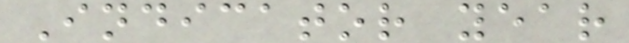Indicator year
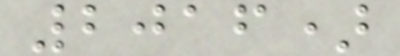2016)
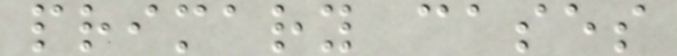primary cases
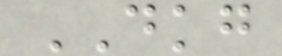DKG
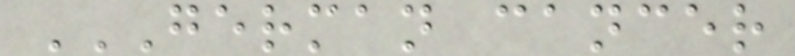GERMAN CANCER
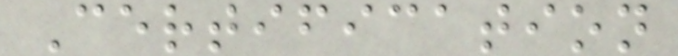Certification
